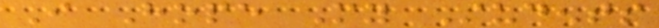I Hope My Students
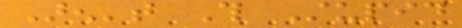Aren't This Stupid
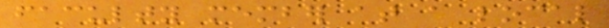faculty member at a local
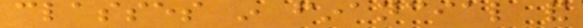classes in financial and
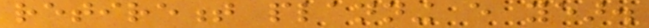retirement planning every year.
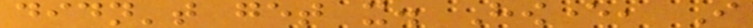didn't get it. However, I
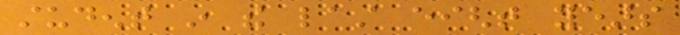student in the last eight years
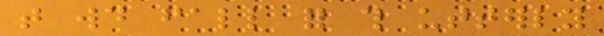that would fall for this utterly
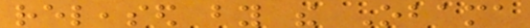released by the Obama
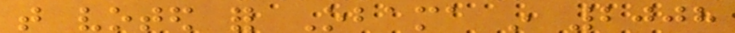that voted for Obama in 2008
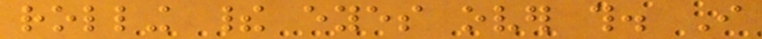rolling their eyes over this. I
